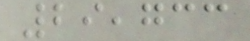29,733
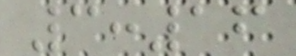3:16
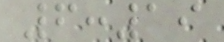6:19
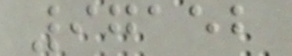97152
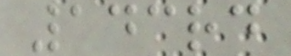143rd
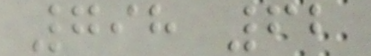798 62
